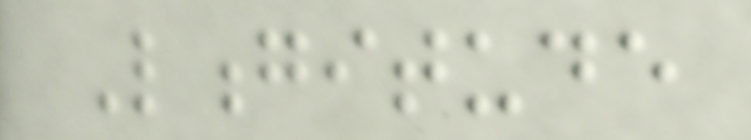Longitude
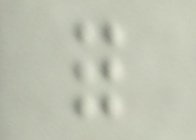for
